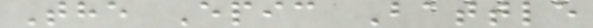The Epic Battle
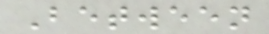Between
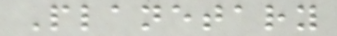Planetary
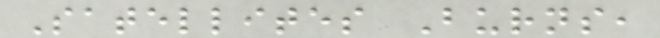Satellites Burns,
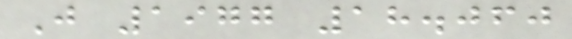J 1977 18.060
